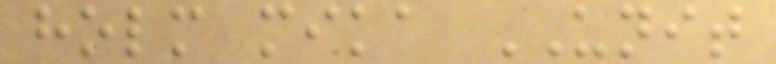holm mika UNIT
